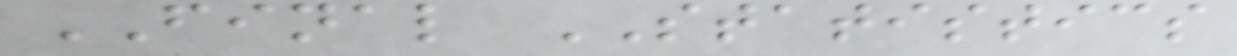FINAL STATISTICS
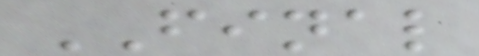FINAL
